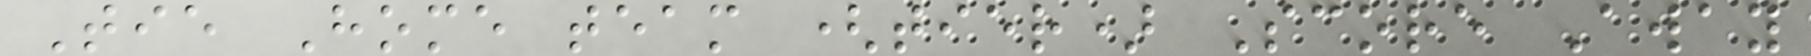Tie Home team (tier) Score Away
